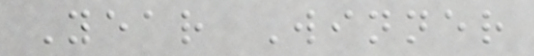Year Winner
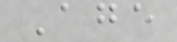Age
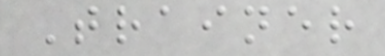Trainer
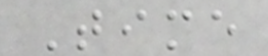Time
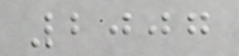2007
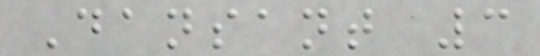Dansant 3
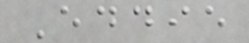Eddie
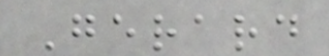Gerard
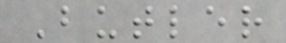Butler
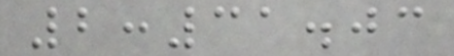2:31.03
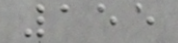155
